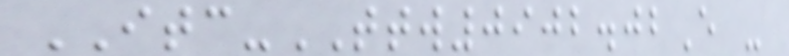ITC-TTW0902.02E -
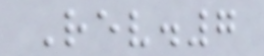Rev.7
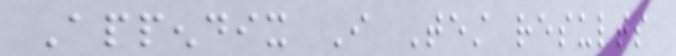Appendix I Test results
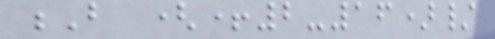B (+2-16)/
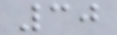30
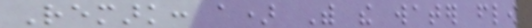Remark: a) With the water flow
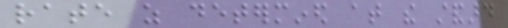rate as determined at the standard
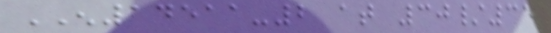EN14511-2 at 30/35
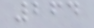264
